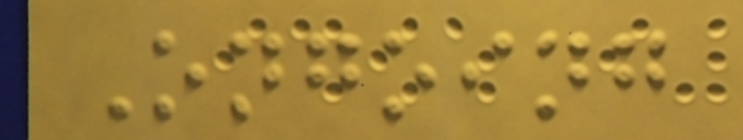Ongoing
